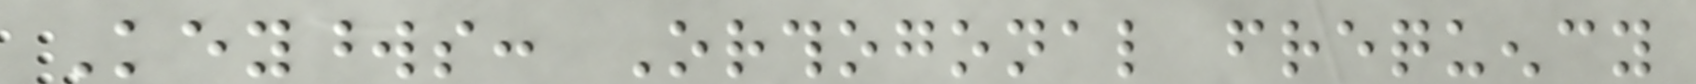Keywords: Orthogonal frequency
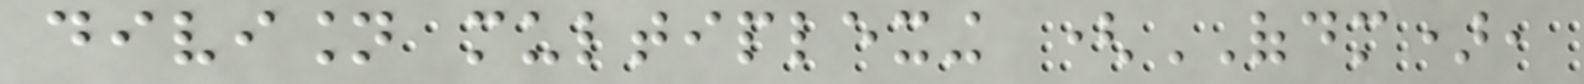division multiplexing (OFDM),
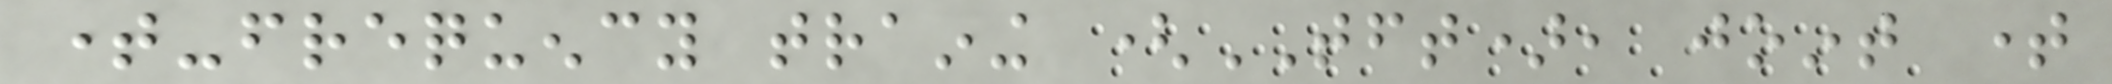time-frequency training (TFT), joint time
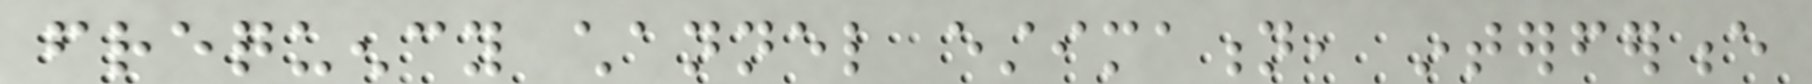frequency channel estimation, interference
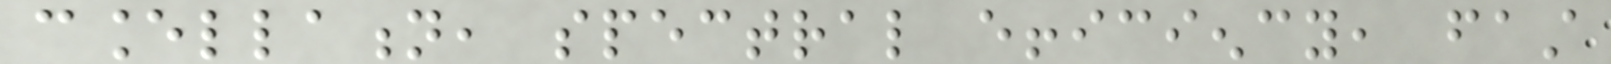cancellation, spectral efficiency, fast
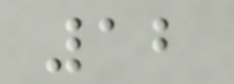12
